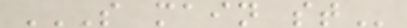S MAIN ST
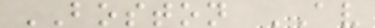BOSTON AV
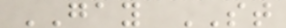GAY ST
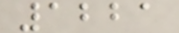1221
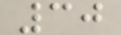30
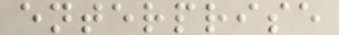enterprise
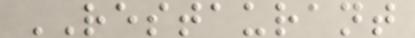RESTAURANT
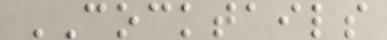COCKTAILS
